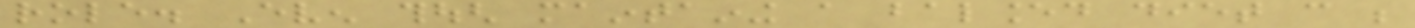role. Even though maintaining a balanced diet can be
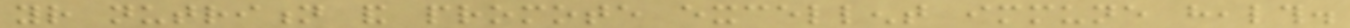your nutrition and promote excellent immune health.
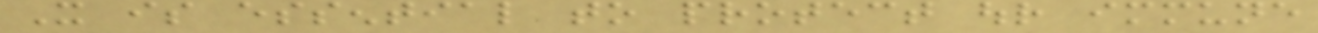It is essential to protect our immune
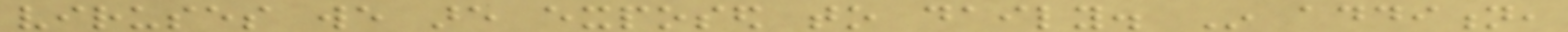viruses we are exposed to daily. In addition,
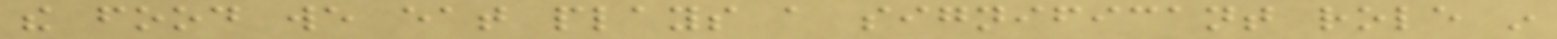the food we eat plays a significant role in
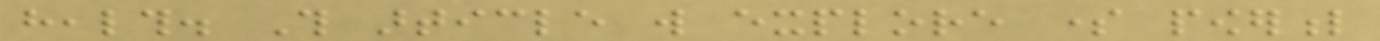health. This article will explore some powerful
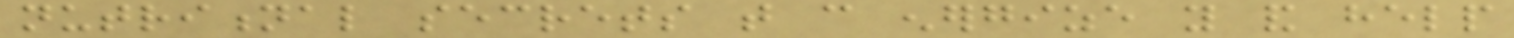nutritional secrets that can energize you and help
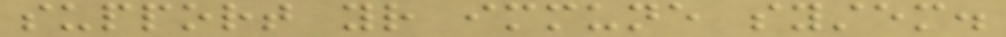support your immune system.
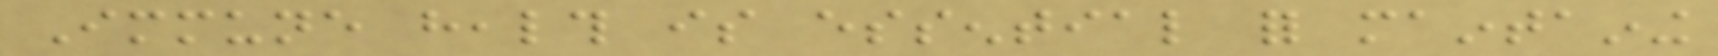Immune health is essential for maintaining
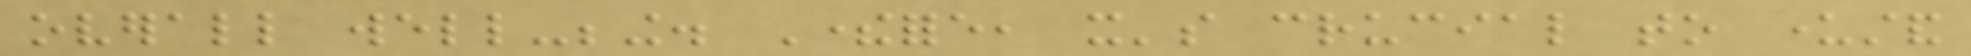overall well-being. Therefore, it's crucial to understand
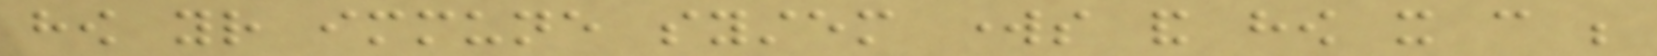how your immune system works and how it can be
